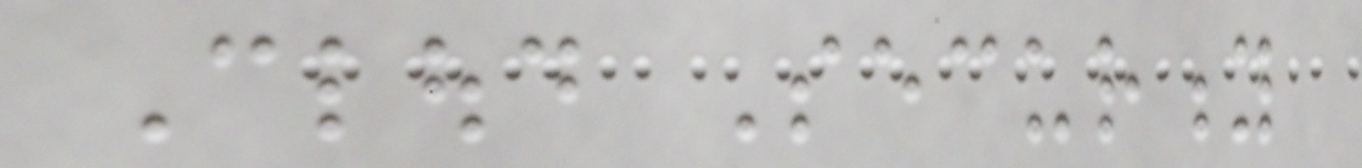Cloud Security
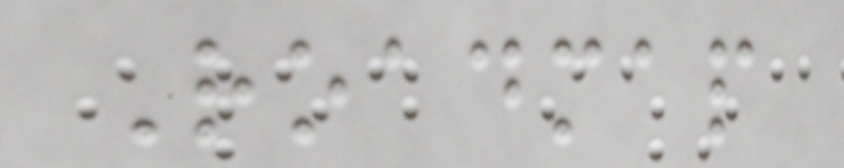Roadmap
